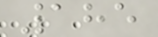185
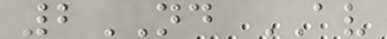2ND AV
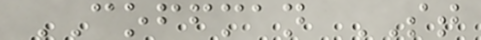COFFMAN ST
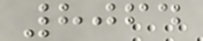8064
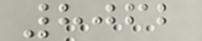8062
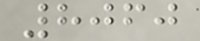8060
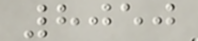8050
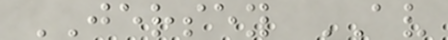JERSEY AV
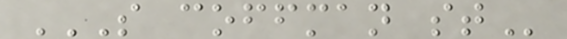S COFFMAN ST
